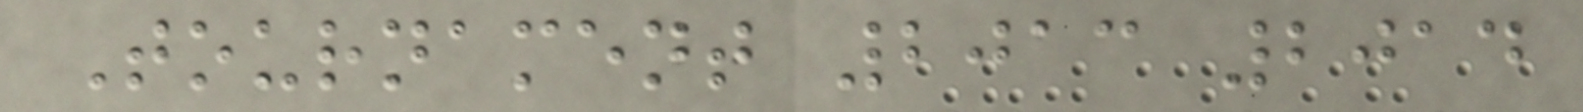Tournament 2013 2014
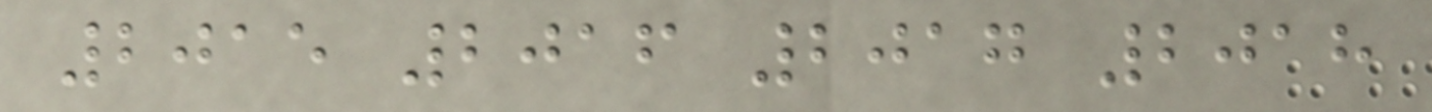2015 2016 2017 2018
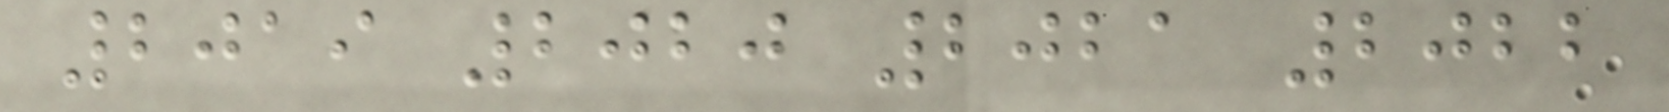2019 2020 2021 2022
